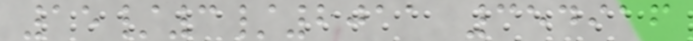15/3/2011 354916
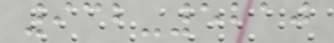932-5210
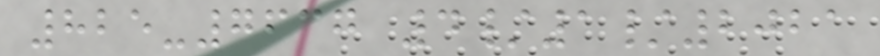825-7637 4/1/2021
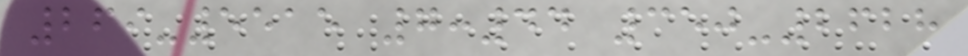269-5515 7:44 350-2628
